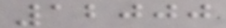12000
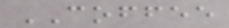COFFEE
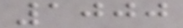1000
